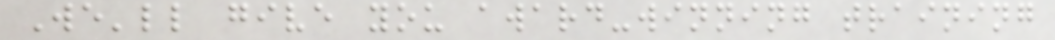We'll give you award-winning training
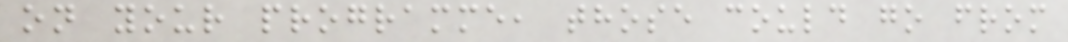on your programme, those could go from
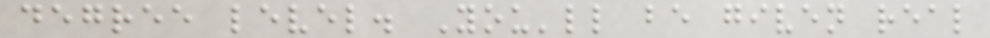degree level. You'll be given real
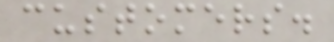customers.
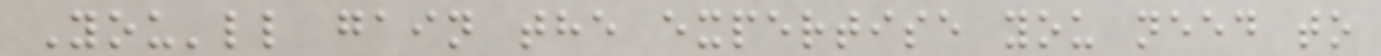You'll gain the expertise you need to
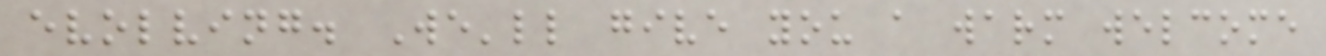evolving. We'll give you a warm welcome
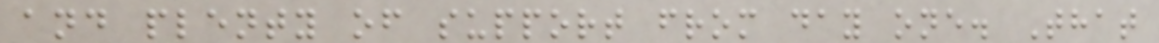and plenty of support from day one. That
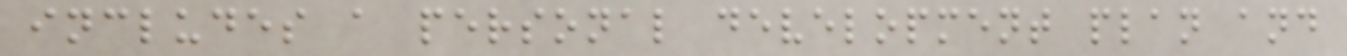includes a personal development plan and
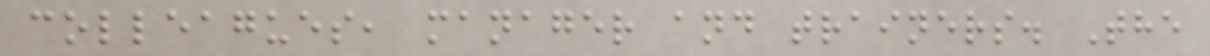colleagues, manager and trainers. The
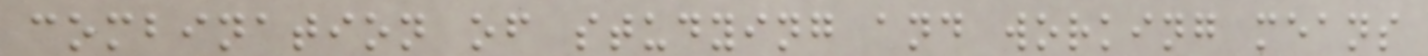combination of studying and working means
